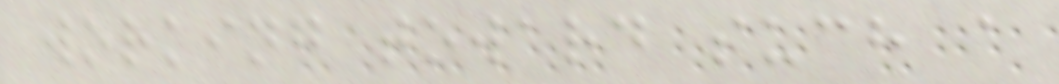working toward such a
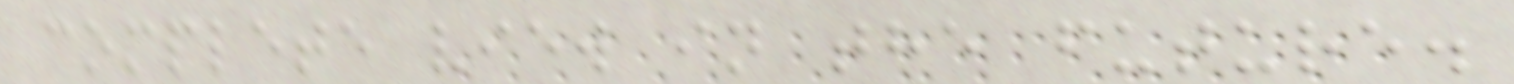complete view in the future.
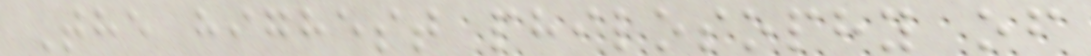The highest philosophy of
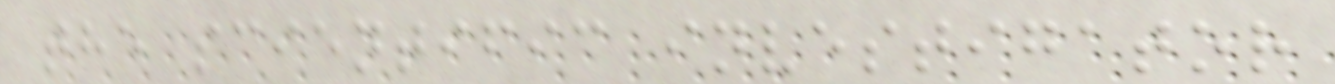the scientific investigator
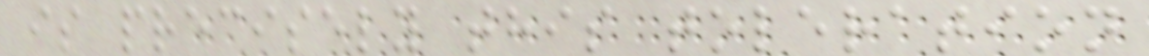is precisely this toleration
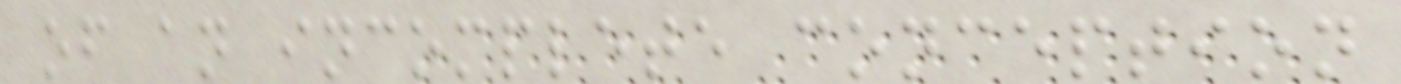of an incomplete conception
